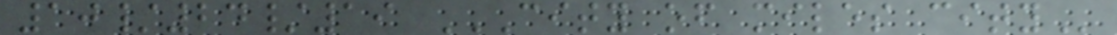10/24/19 CITY OF MILES CITY
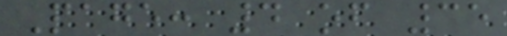Page: 4 of 35
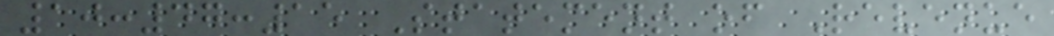10:47:15 Statement of Revenue
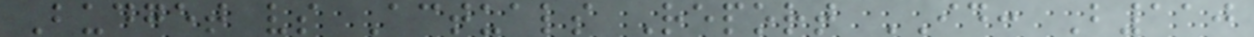Budget vs Actuals Report ID: B110
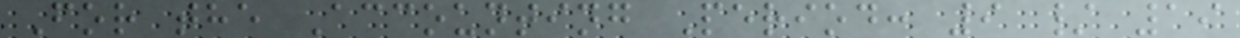For the Accounting Period: 9 / 19
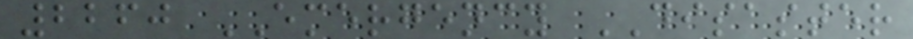2260 EMERGENCY DISASTER
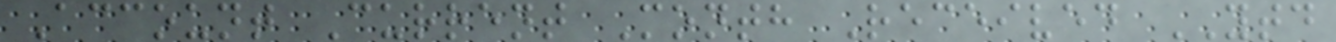Account Current Month Received YTD
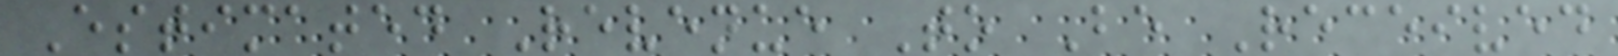Estimated Revenue To Be Received
